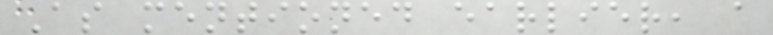As mentioned earlier, a
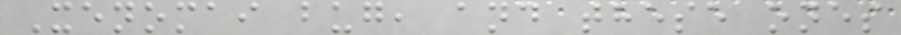Xenomai bug, and these ones
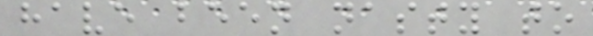have been nasty to
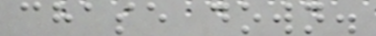chase down.
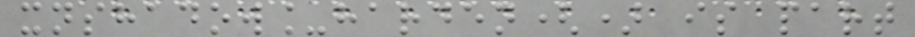xnshadow_harden() is part
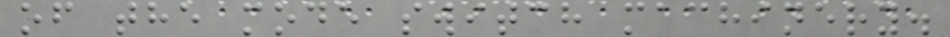of the mode switch machinery.
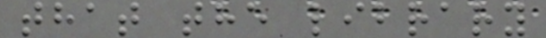that the library
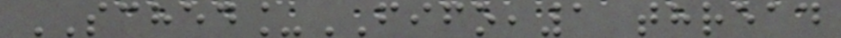SCHED_FIFO,1 thread
